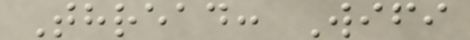Thread: Wifi
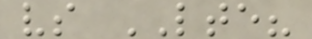vs LTE?
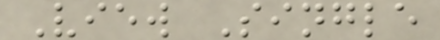View Single
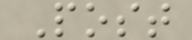Post
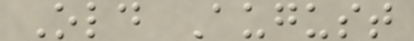Old August
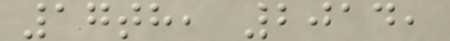17th, 2014,
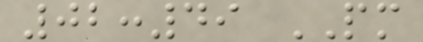02:49 PM
